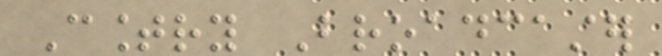Country Broadcaster
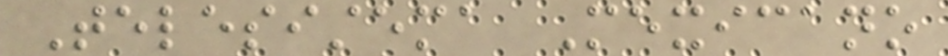Telesistema Mexicano
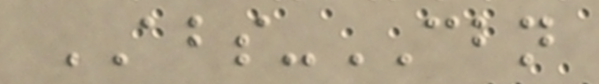ABS-CBN
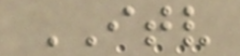ITV
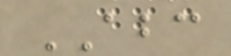ABC
